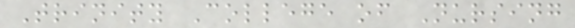Trinity College of Nursing
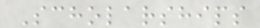Scholarships
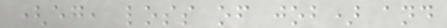(eg, loss of job) and
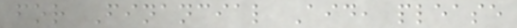for Financial Aid, please
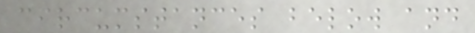circumstances below and
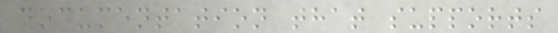documentation that supports
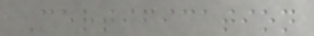Certification
